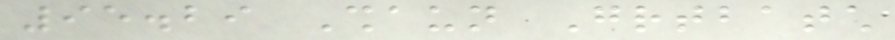95.29 Shaun Greatbatch
